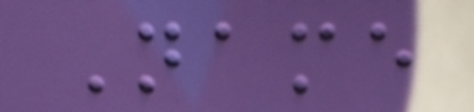Name
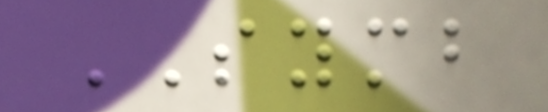SYMB
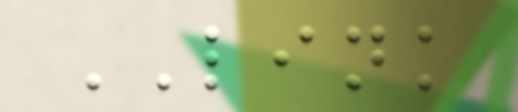LINK
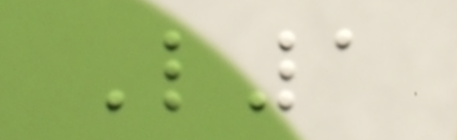L1
